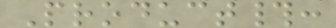Product#:
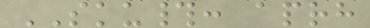SKU#: aprh
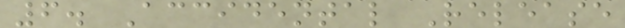6. Accidental Release
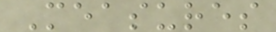Measures
